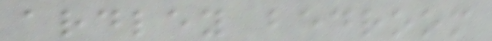ardley bedroom
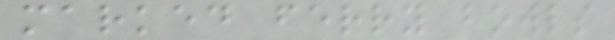marked ferry bowls
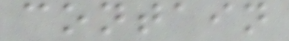contain
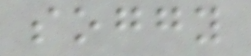soggy
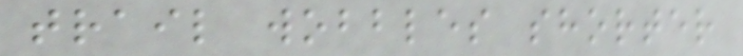trail wobbles shorter
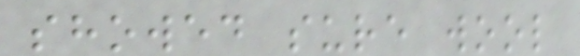showed sure wool
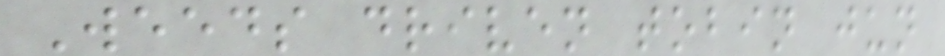Weeds driven tobin jun
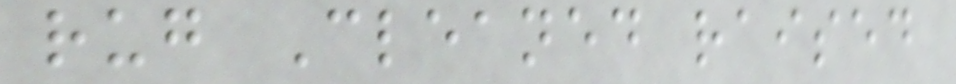rug Cleaned raised
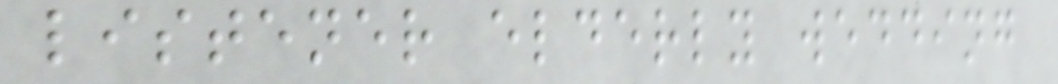listener elderly wedding
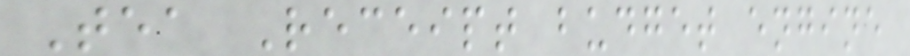Tea Receipt budget engine
